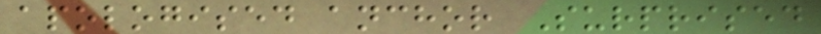apologised anchor Surprised
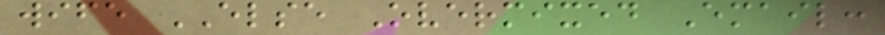wife ELSE Overmixed Email:
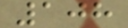108
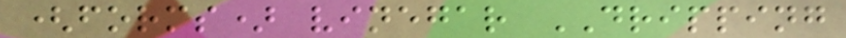(forms) vinegar DRIPPING
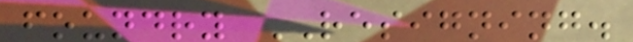foundry RESIGNING.
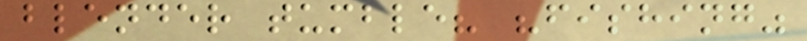blender tumble? "fishing"
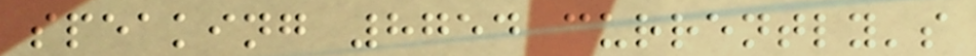speaking 8754 currently's
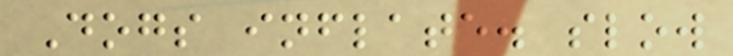Dogs inflate. slow
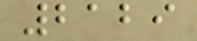2129
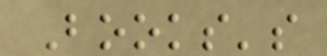Books's
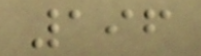196
